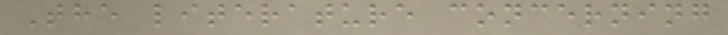The literature concerning
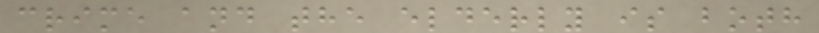crime and the elderly is both
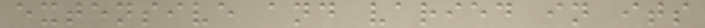extensive and varied in its
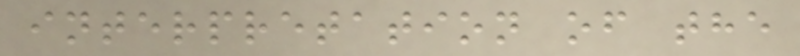interpretation of the
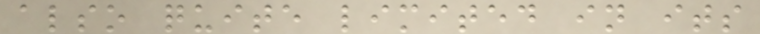also quite limited in its
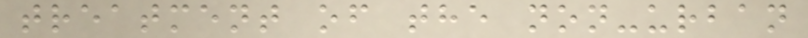treatment of the non-urban
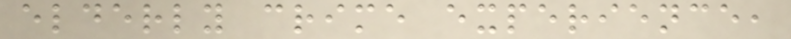elderly crime experience,
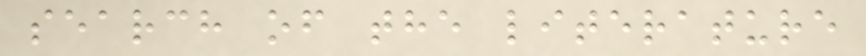search of the literature
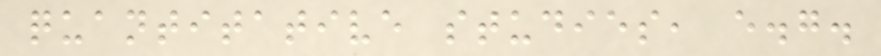quantitative studies, e.g.
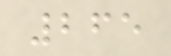265
